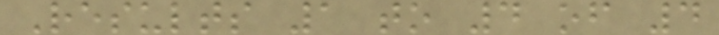Results 1 to 4 of 4
